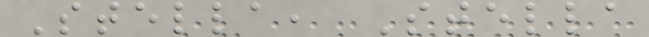Stella, Stella
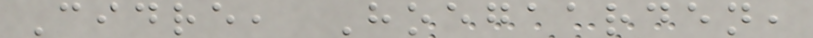Cidre, Hoegaarden,
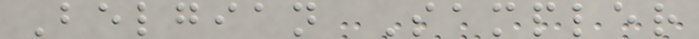Belgian Sampler
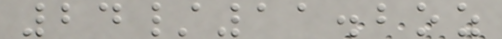24/11.2oz
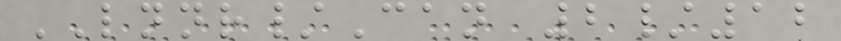LNNR/Can 2/12
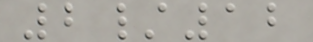2/12
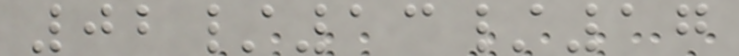02/13/17
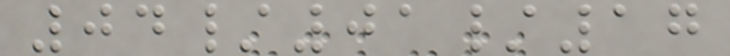04/01/17
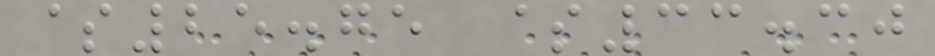$25.75 $33.30
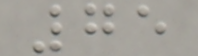75
